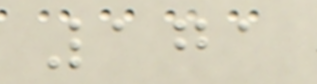171
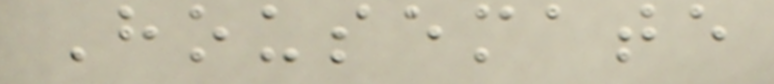Housemate
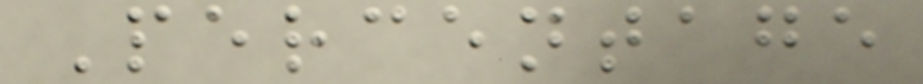Percentage
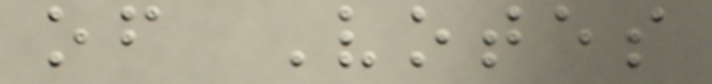of Votes
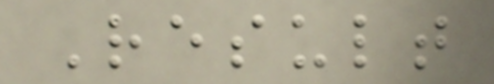Result
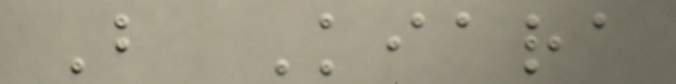B Kiara
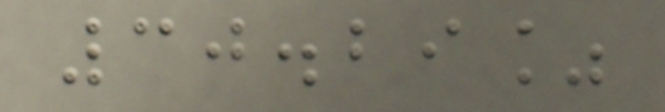30.29%
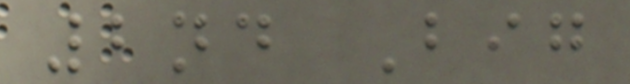2nd Big
